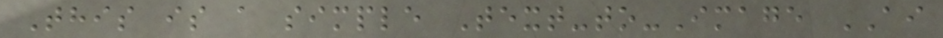This is a simple Text-to-Image AI
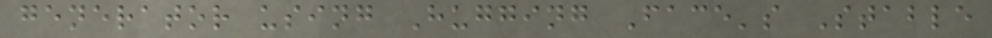generator using Hugging Face's Stable
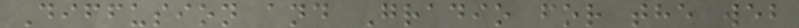Diffusion and Gradio for the web
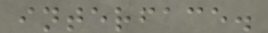interface.
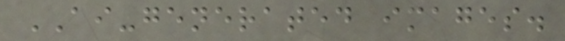AI-generated images.
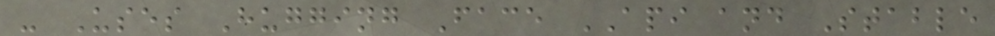- Uses Hugging Face API and Stable
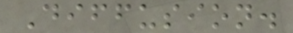Diffusion.
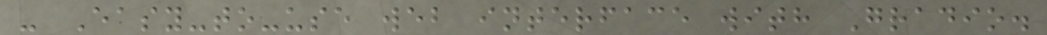- Easy-to-use web interface with Gradio.
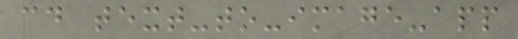cd text-to-image-app
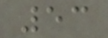53
